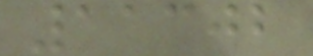11302
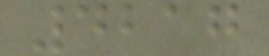4217
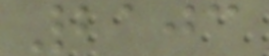2103
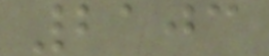2103
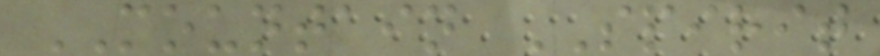MOUNTAIN SPIRIT
